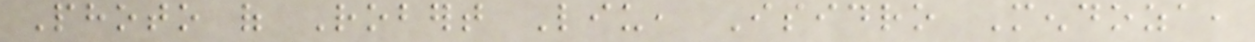Photo of Robert Liu, Isidro Mendoza,
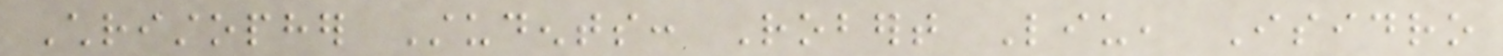Christopher Students: Robert Liu, Isidro
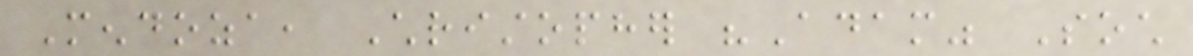Mendoza, Christopher "Adam" Soch
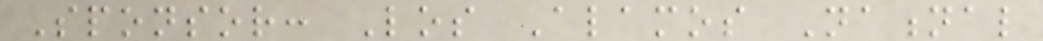Sponsor: Los Alamos National
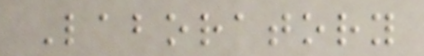Laboratory
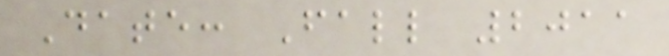Date: Fall 2011
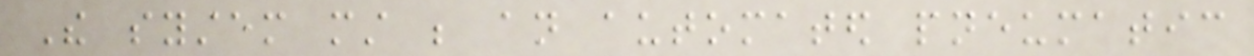The system must be an automated pneumatic
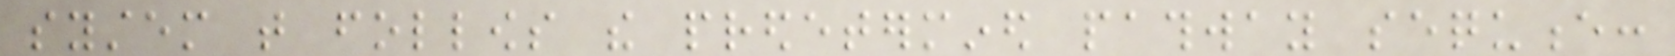system that follows the predetermined pathway sequence:
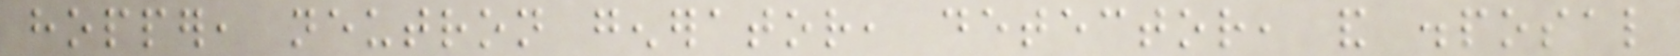hopper, neutron generator, detector, and disposal
